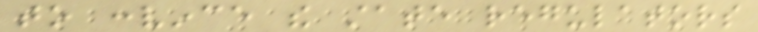to convince the state regulators
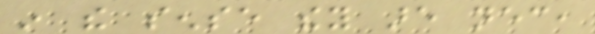in the sense they are necessary,
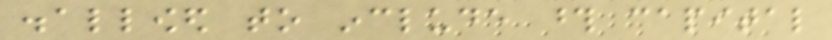disallowed to include those capital
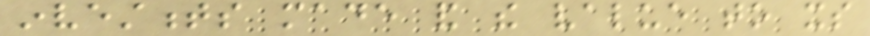investments made and the value to its
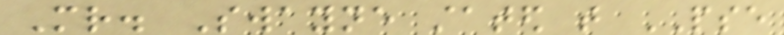Mr. Swayne stated that PSE
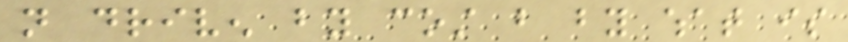not driven by cost but by what is
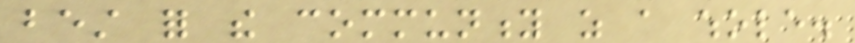best for the community as a whole.
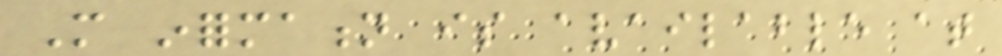More information is available at
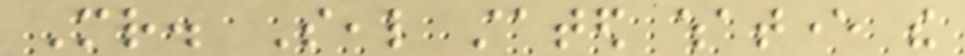Mr. Seal stated whatever the
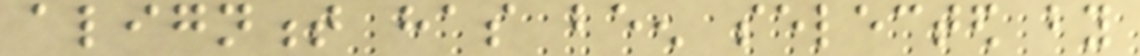alignment has been selected by
